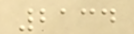2134
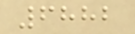6882
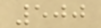500
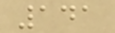141
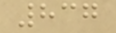837
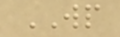WP
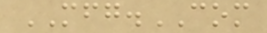MFG.COM
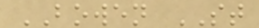BOWEN ST
